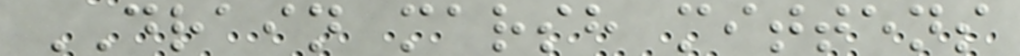DRAIN marsh mittens
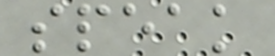speak
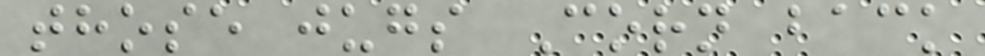those jugs Corn back
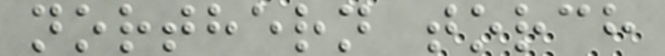northern torch
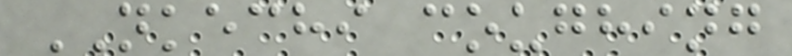NKECHI coughing
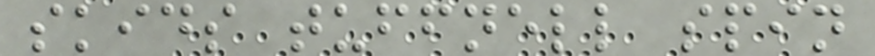skids tuffnell spin
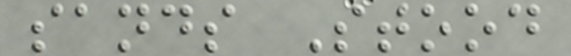sands Stood
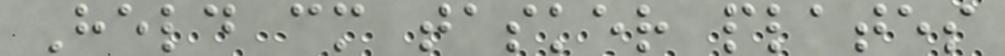Held cm tasker plates
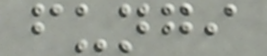fungi
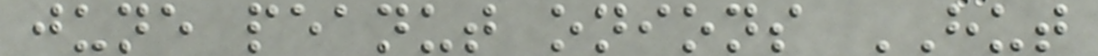june peanut onions HUT
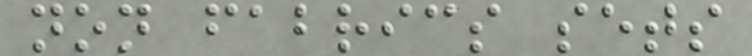non fabrics sets
